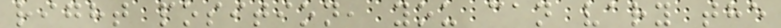right position, you can vary the
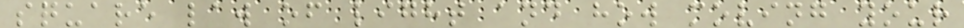square law of light and how moving your
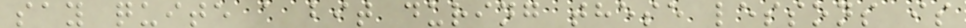say quite a bit during these lessons is
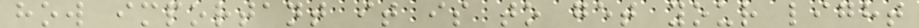how important it is to get your light
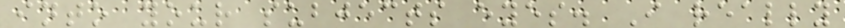into your subjects eyes. I really
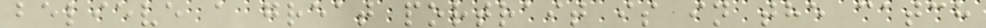believe a great portrait is in the catch
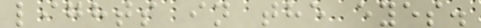lights in the eyes.
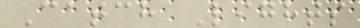Catch Lights
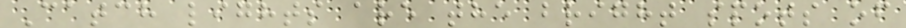Catch lights are the bright spots of
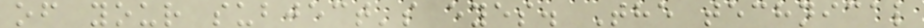of your subject's eyes. The technical
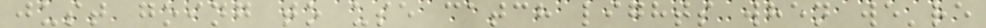just going to use catch lights when we're
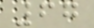67
